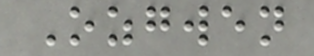Ozgwen
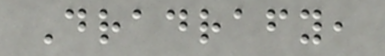Dradrafy,
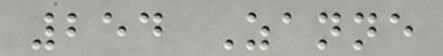254 Zanne
